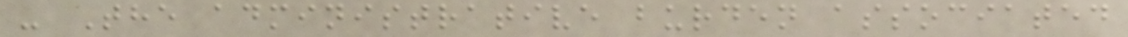- The administrative burden associated
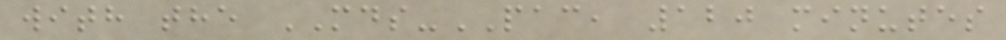with the MDS-PAC, 120 minutes
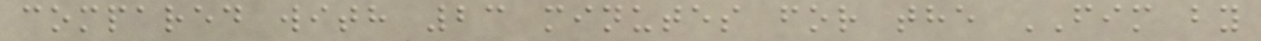compared with 23 minutes for the FIM by
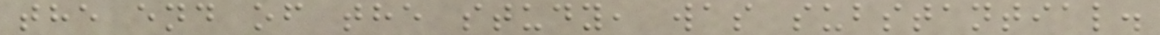the end of the study, was substantial.
